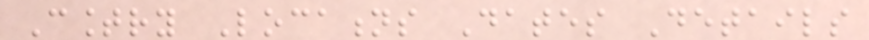Country Locations Dates Details
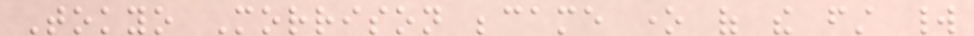Tokyo Morrison became one of the first world
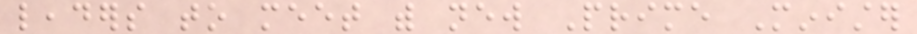leaders to meet with new Prime Minister
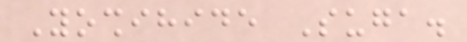Yoshihide Suga.
